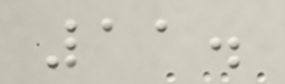11.
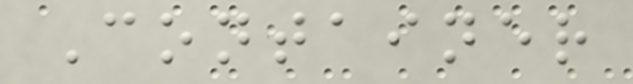Container
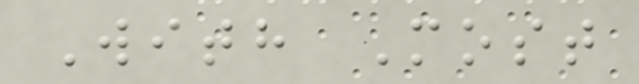With Most
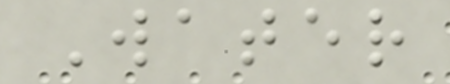Water
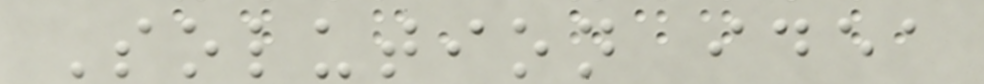Solution idea
